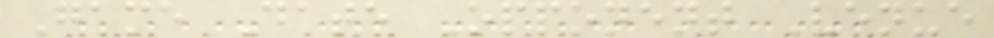Game Date Opponent Venue
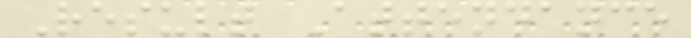Result Attendance
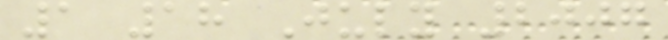1 18 July 2007
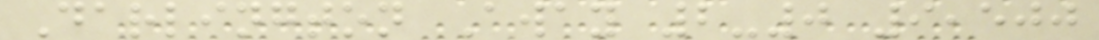Darlington Away 2-0 9,500
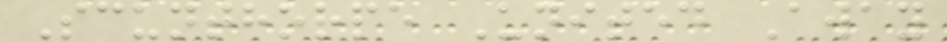Scunthorpe United Away
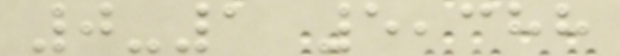0-1 5,388
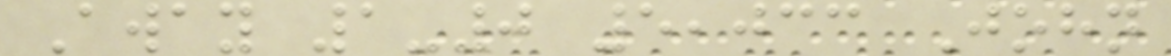Away 1-0 5,033 John
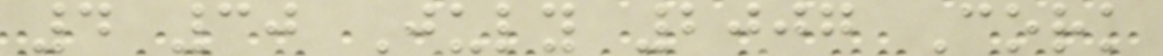4 30 July 2007 Cork
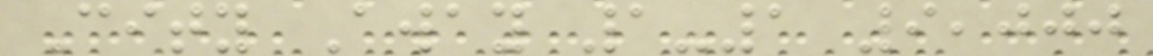City Away 1-1 9,000
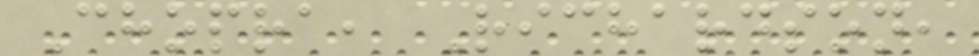Chopra, Richardson,
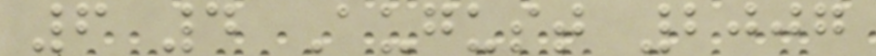6 4 August 2007
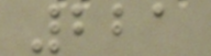221
